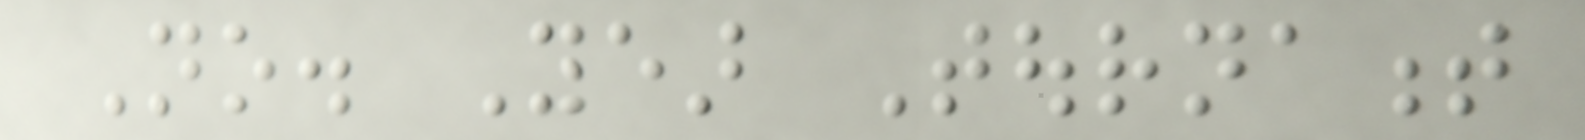No. Year Tournament
